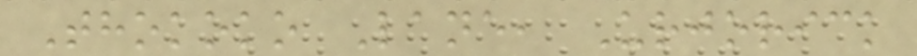Thokoko Lane, Urjorick
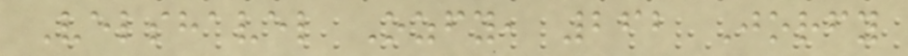Velshavel Ozfy, 262 Jorfy
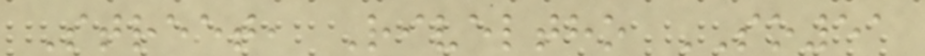Street, Riveltho SO51
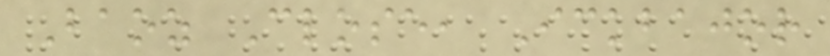Baoz Close, Ickbajor
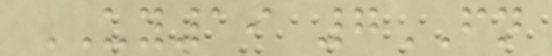UY19 7FN
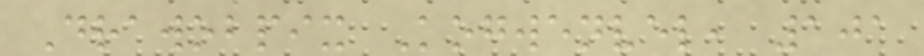Drawobpix Kogwenvel, 101
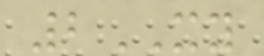2XY
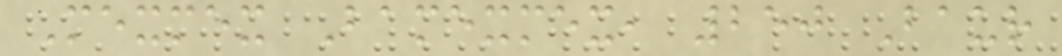Mexmex Bamexmex, 250 Baur
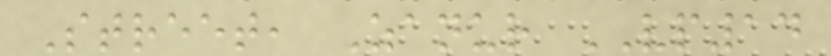Street, Zanur VP14
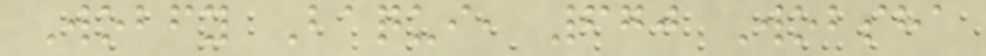Wobfy Baqui, 670 Wobsha
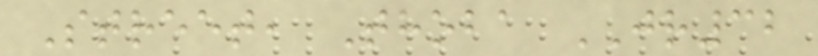Street, Thoba JR32
